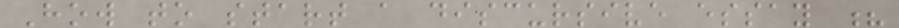How to start a discursive essay ?
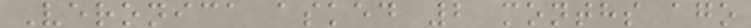Veronica asked 2 months ago
